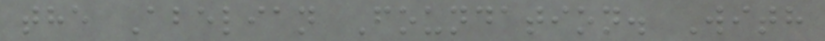the Abelian Foundation. With
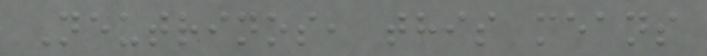Neutrinos, this means
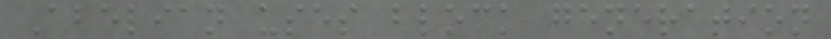Abelian uses block generation
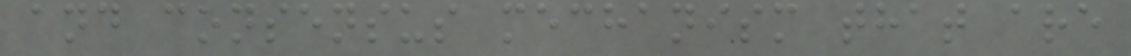and consensus mechanism that are
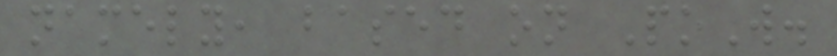namely, based on PoW.
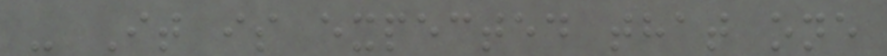- It is expected that one
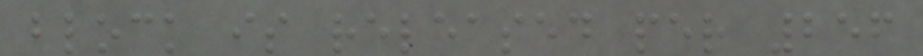block is released per 256
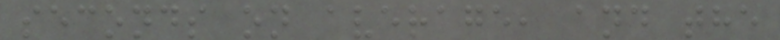seconds on average, and the
